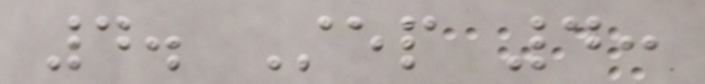4. Step 4:
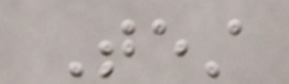Test
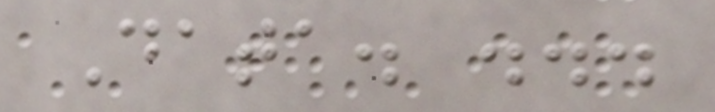Data. ...
